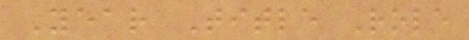Year Title Role
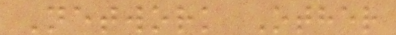Network Other
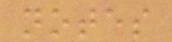notes
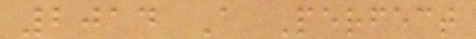2014 A Perfect
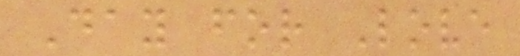Day for Love
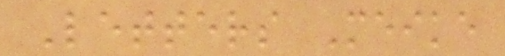Letters Meike
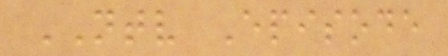NTV Episode
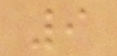9
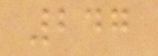247
